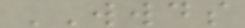WWDS
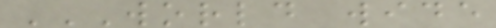WORLD WIDE
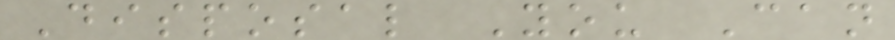Disposal You Can
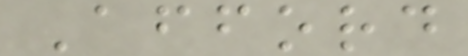Afford
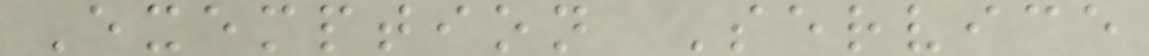Exemption Service
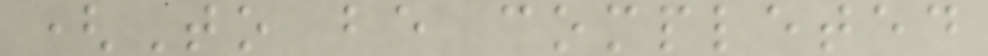(To be completed
